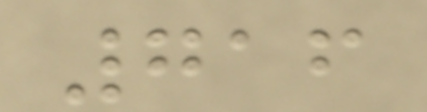716
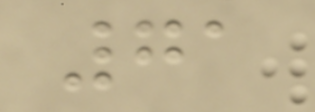71
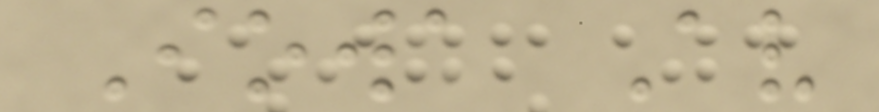Iowa Av
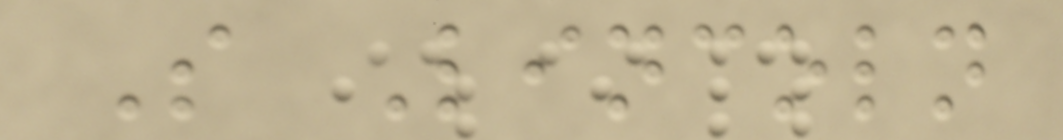S Lincoln
